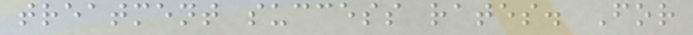treatment success rates. For
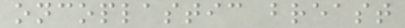oncoplastic breast
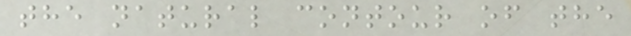the natural contour of the
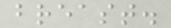breast.
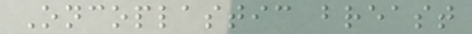Oncoplastic breast
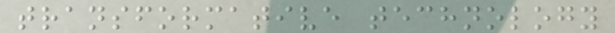transformative technology
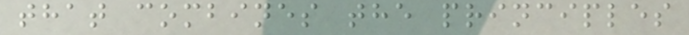that combines the principles
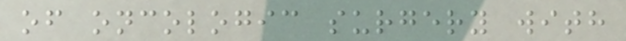of oncologic surgery with
